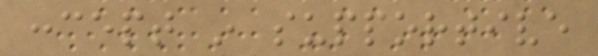concept in supportive
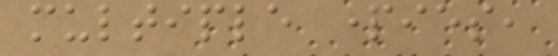multiple parties,
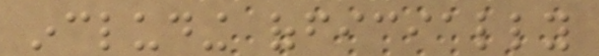including officially
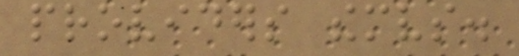providers themselves.
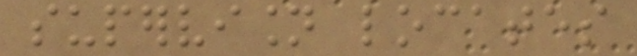supervision locates
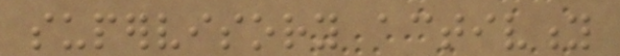supervisory activity
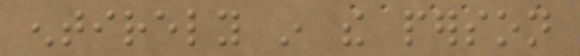entirely in the person
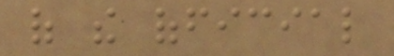of the official
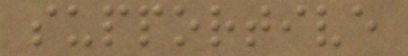supportive
